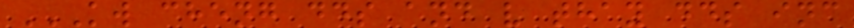KW CHENG DDS AND V THAY DDS INC
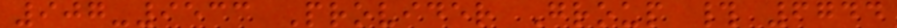907-9533 Provider Group # 6744
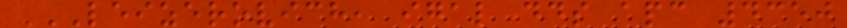LEIZEROVICH, IGAL DDS APC 4350
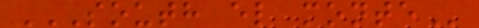SOUTH EL MONTE
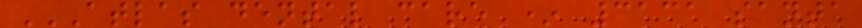ATLAS DENTAL CARE * 3131 SANTA
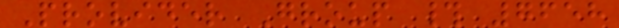Provider Group # 7658
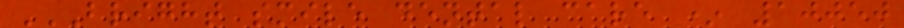BRIGHT SMILE DENTAL CARE * 10050
